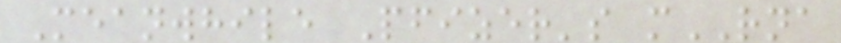Meanwhile Pfizer's mRNA
